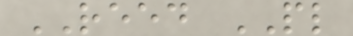REED PL
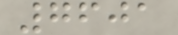7601
